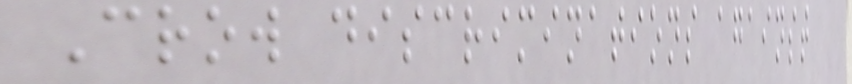Crow discriminations against
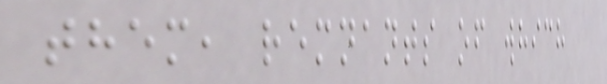them, remnants of which
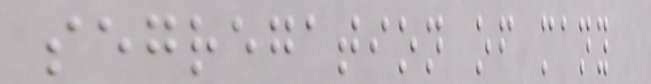segregation of many
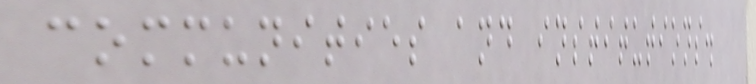communities and institutions.
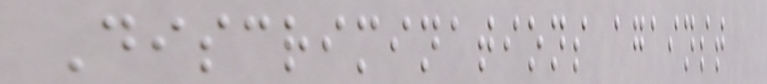Discriminations against
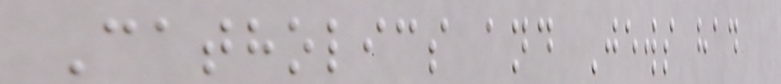Catholics and Jews had
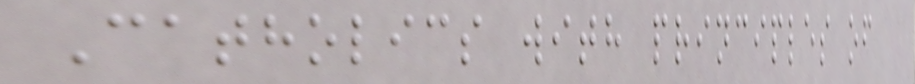Catholics with principles of
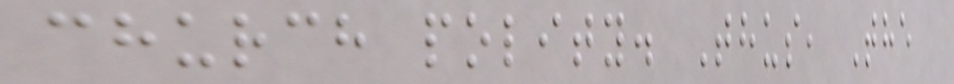church polity. Thus, The
